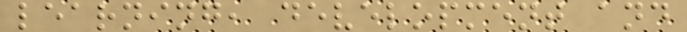learning, development and
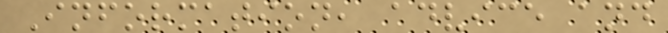Information, advice and
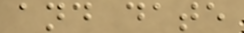and date
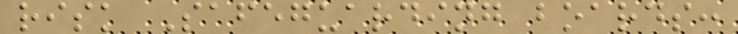risk Safeguarding boards:
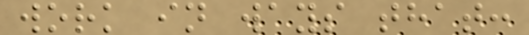work in ways that:
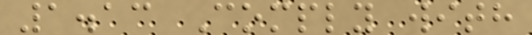1.13 Comply with
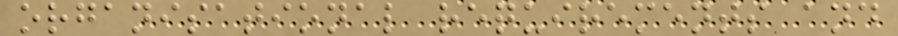organisational requirements and
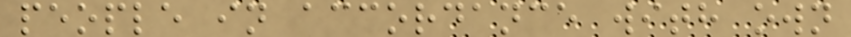people in accordance with own
